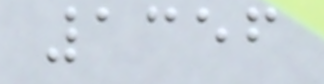1356
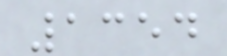1354
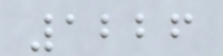1226
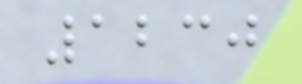1230
